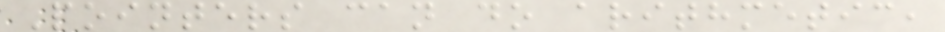Pointers can do arithmetic,
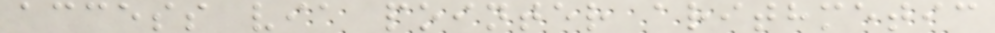access via pointer arithmetic
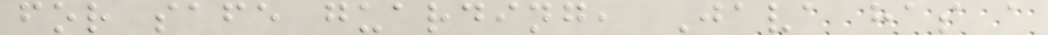for safe guarding, Java has a
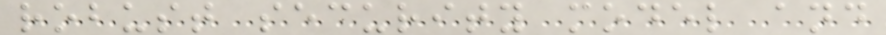robust security model and
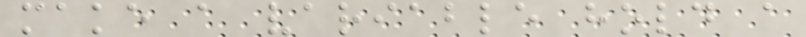make a variable hold a
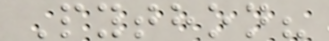Python?
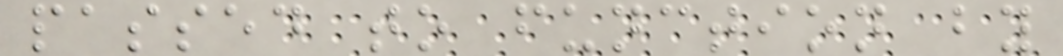passed to function by
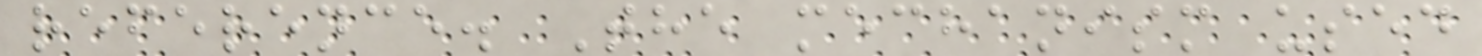reference. The mechanism used
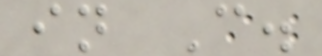in C.
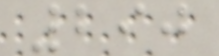290
